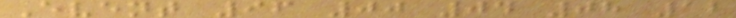Event 96 00 04 08 12
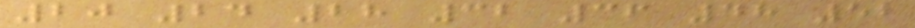20 24 28 32 36 48 52
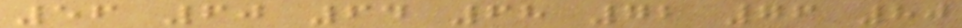56 60 64 68 72 76 80
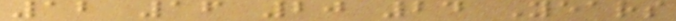12 16 20 24 Years
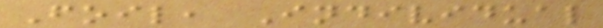Foil, Individual
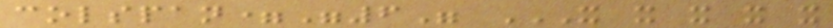colspan="6" X X X X X
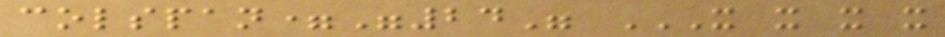colspan="24" X X X X
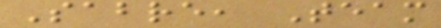Sabre, Team
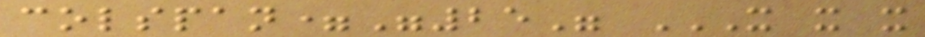colspan="25" X X X
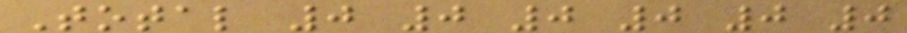Total 0 0 0 0 0 0
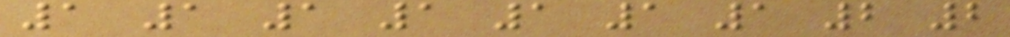1 1 1 1 1 1 1 2 2
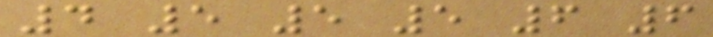4 5 5 5 6 6
